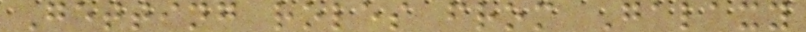Getting roles from Galaxy
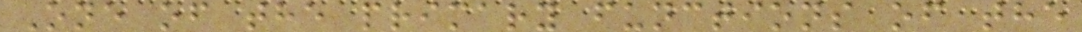One of the primary functions of the
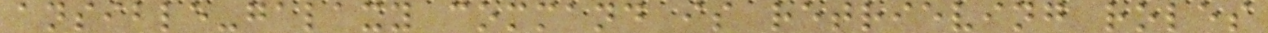ansible-galaxy command is retrieving roles
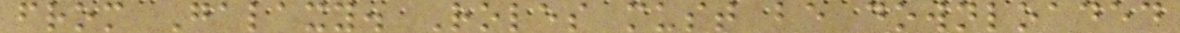from Galaxy. Roles must be downloaded
